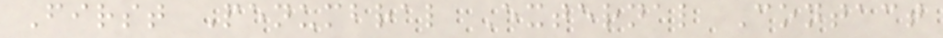First Penumbral External Contact
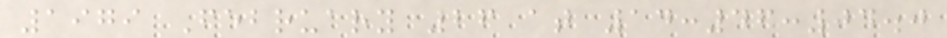1979 February 26 at 14:46:04.0
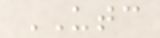UTC
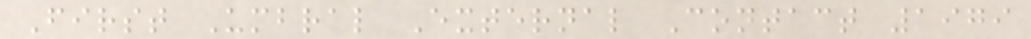First Umbral External Contact 1979
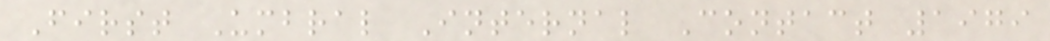First Umbral Internal Contact 1979
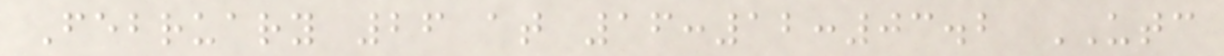February 26 at 16:12:03.2 UTC
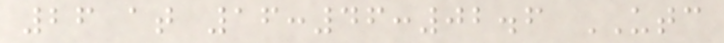26 at 16:46:02.6 UTC
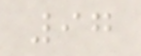97
